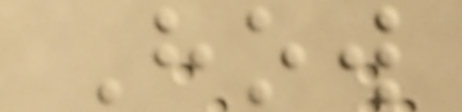How
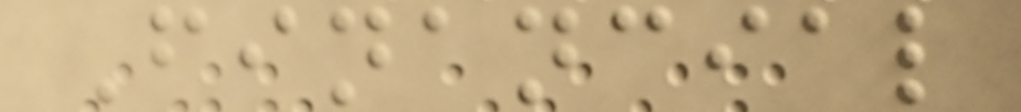Financial
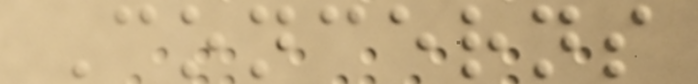Concerns
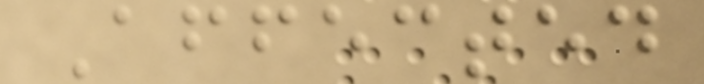Affected
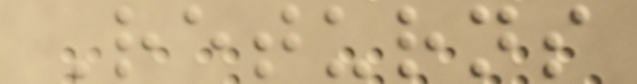Returns
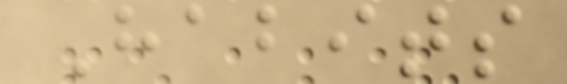Habits
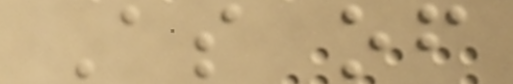As of
